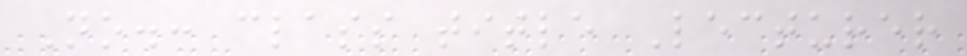No.: class title Lecturer
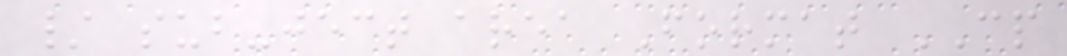/ sub-ject area Format CP
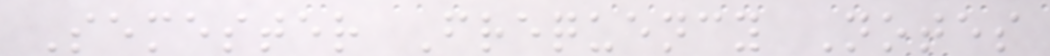Semester Frequency Notes
